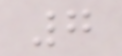7
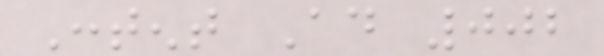Content Ad 002
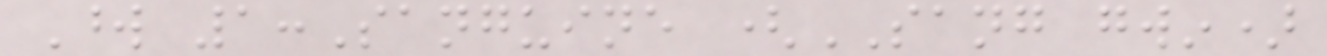Word 1:Sanguine (SANG gwin)
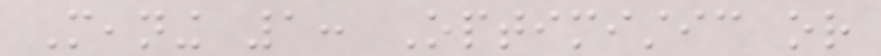Meaning 1: Optimistic or
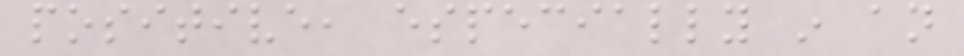positive, especially in an
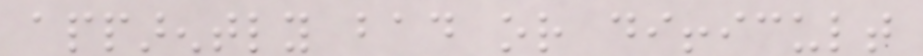apparently bad or difficult
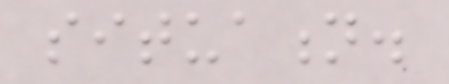situation.
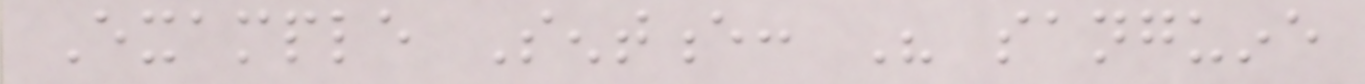Example Sentence: His sanguine
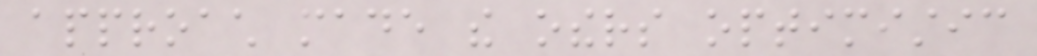approach made the others optimistic
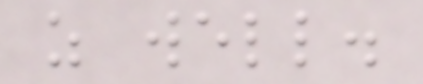as well.
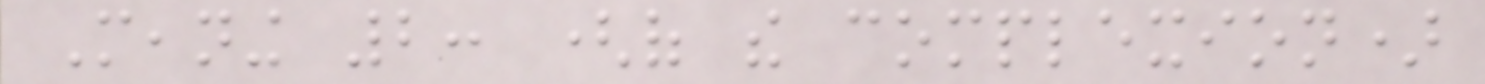Meaning 2: (of the complexion)
